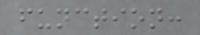function:
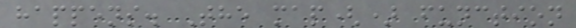happens. The map() function
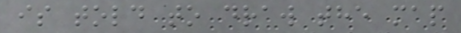is told to draw the map
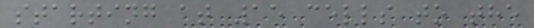starting at 15 cells to the
